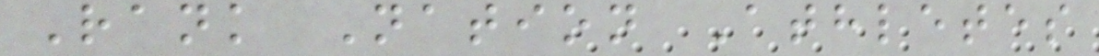Rank Nation Athletes
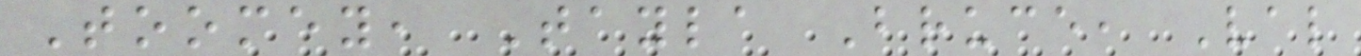Toomey, Tayla Bruce, Val
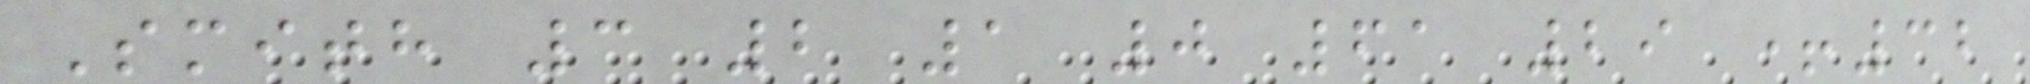Smith 3 2 1 0 61 29 +32
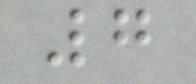7
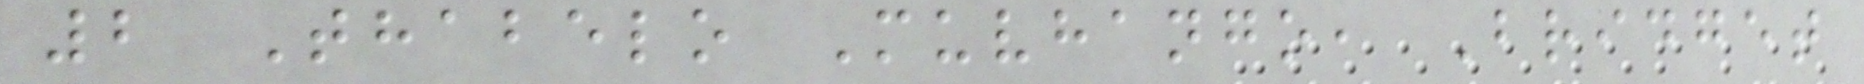2 Thabelo Muvhango, Bridget
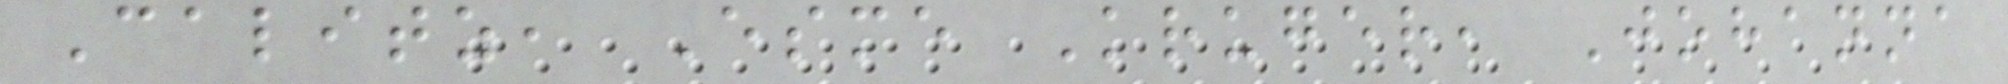Calitz, Esme Kruger, Johanna
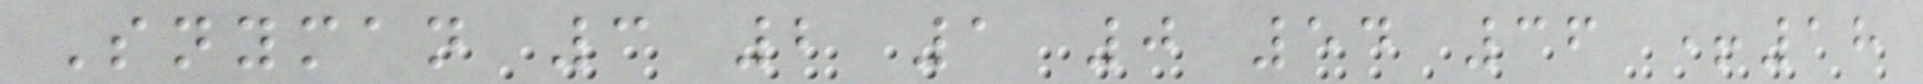Snyman 3 2 1 0 54 36 +18
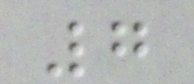7
